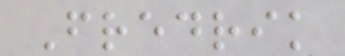Fredrik
